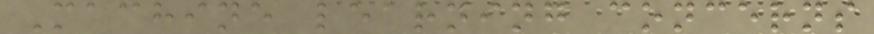Machine learning concerns
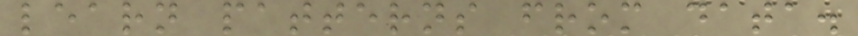learn patterns from data.
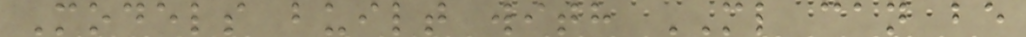Models built with ML can be
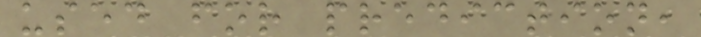used for prediction,
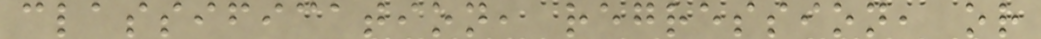classification, regression, or
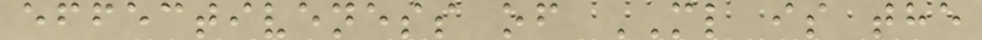effectiveness of ML is the
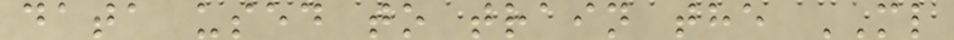data used to train the ML
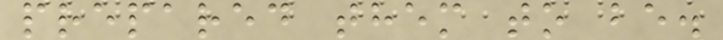prepared them to be.
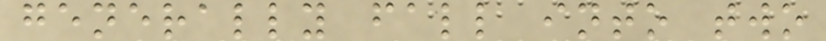generally fall into two
